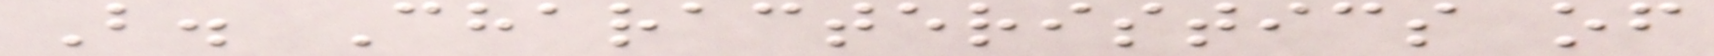B. Characteristics of
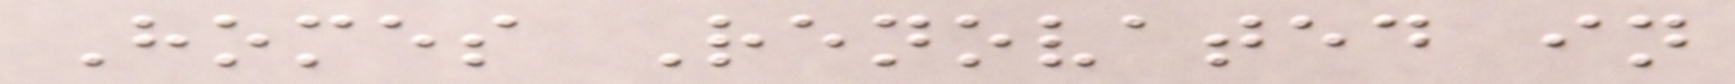Homes Renovated in
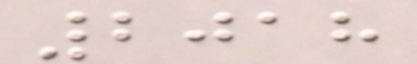2018
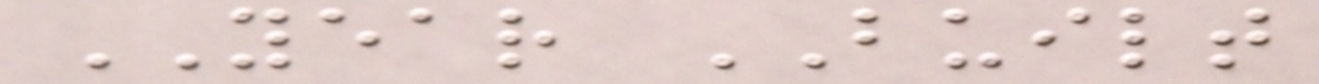YEAR BUILT
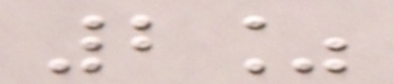2%
